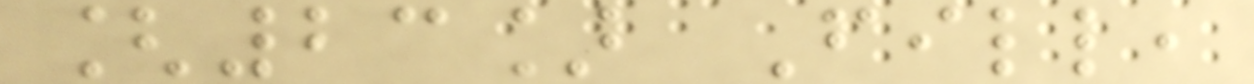[23] Fill,
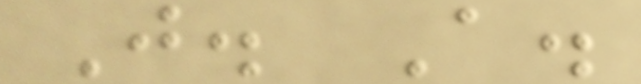J. A.
